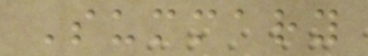Summary
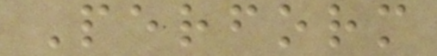Perform
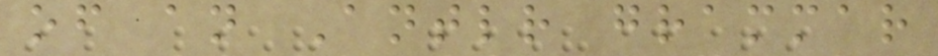of an Antlr grammar
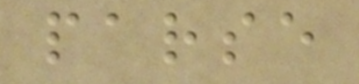parse
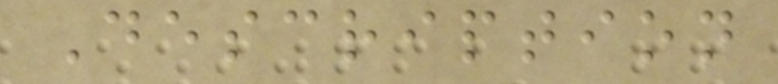Description
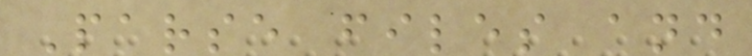Parse files and
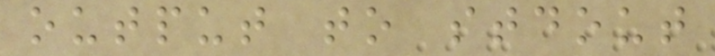output to stdout
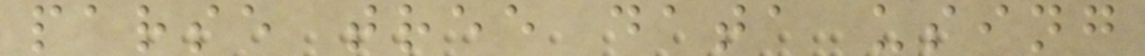parse tree data using
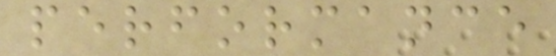performance
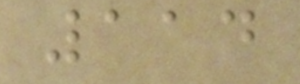114
